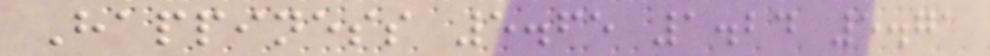Happiness 5.65 1.24 5.71
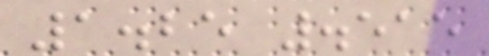1.25 .515
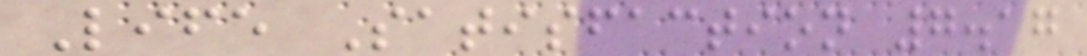Life Satisfaction 7.17
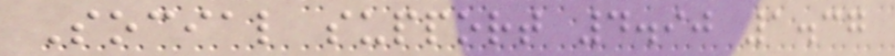Social support 4.90 1.37
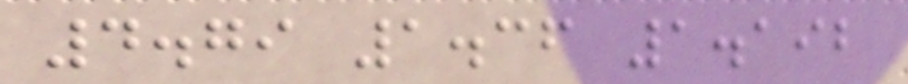4.79 1.36 1.192
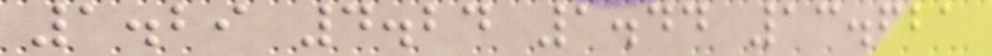1.29 4.24 1.44 13.621
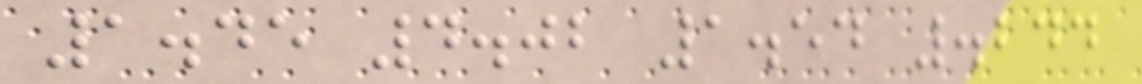1.45 4.02 1.54 .244
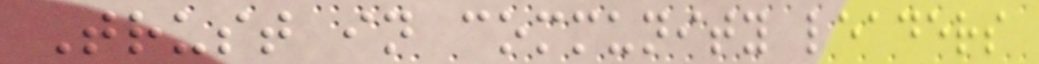Trust in community leaders
